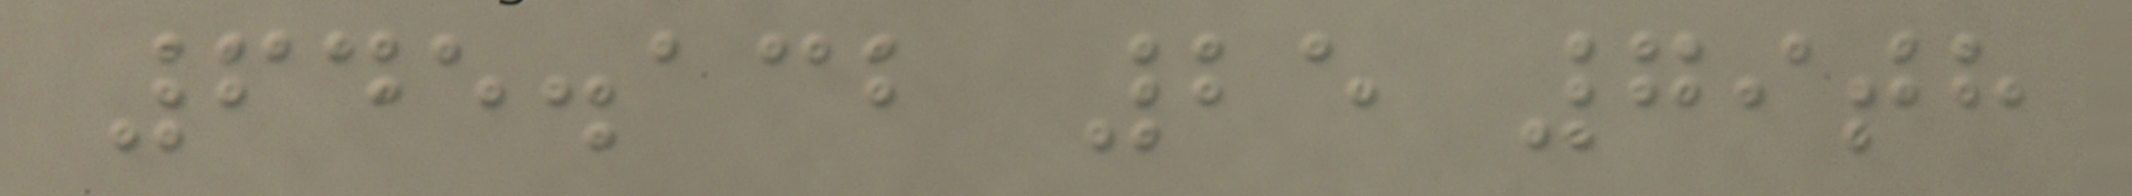645.132 25 79th
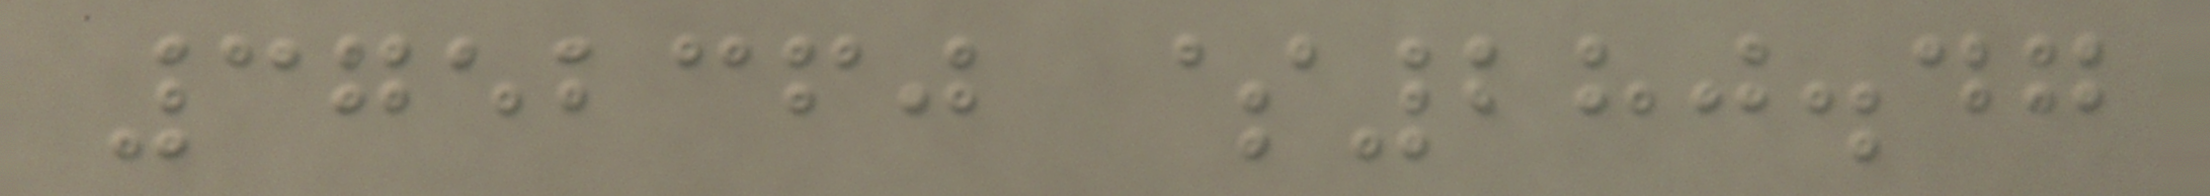3752360 $280.47
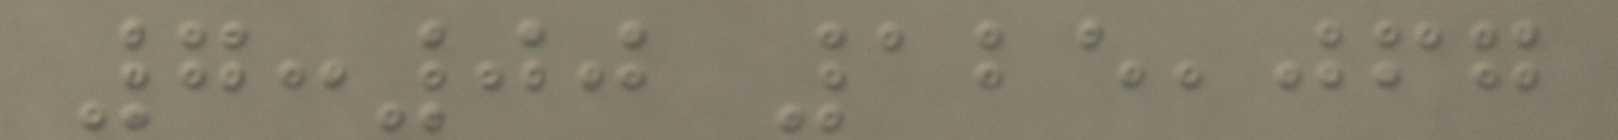7:00 125,067
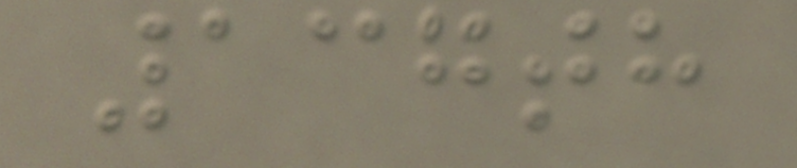137th
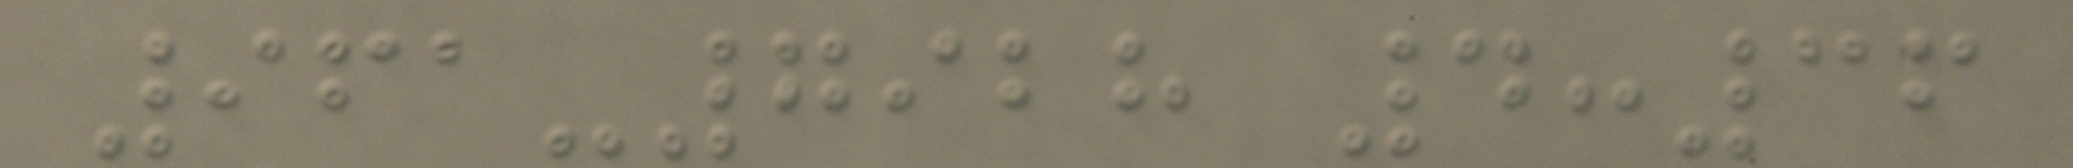961-7928 4:36
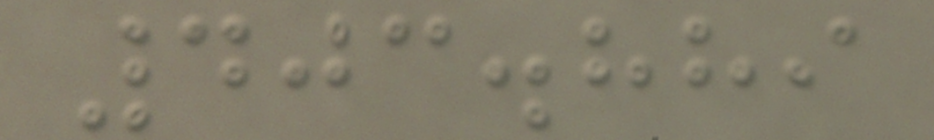403.889
